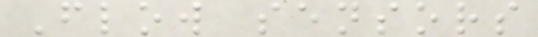Flow sensors
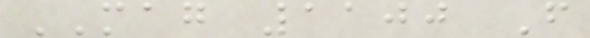MAG 1100 F
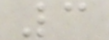3
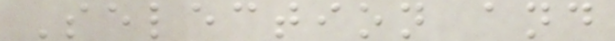Selection and
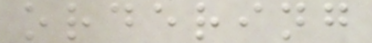ordering
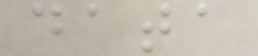data
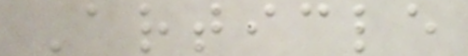Article
